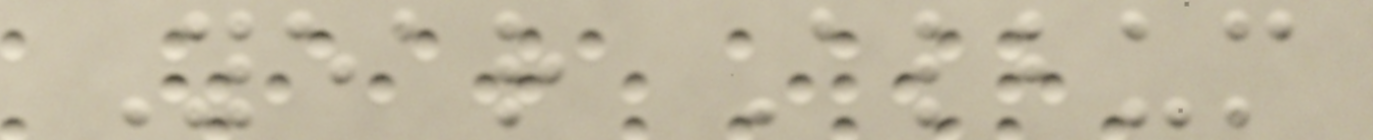Year Album
